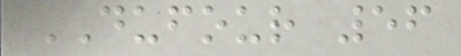DUFOUR 56
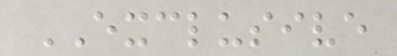EXCLUSIVE
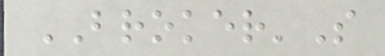BROKER'S
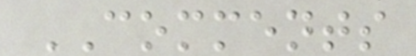COMMENTS
